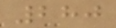280
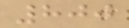800
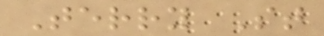Terry St
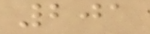201
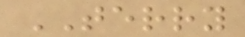TERRY
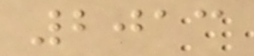2013
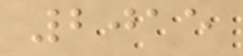2015
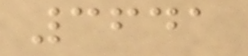3641
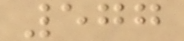577
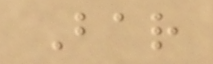Bar
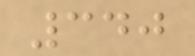340
